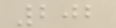202
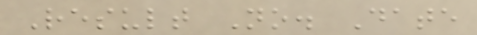Result No. Date
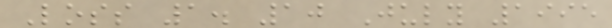Loss 1. 10 July 1995
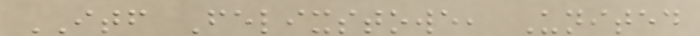ITF Felixstowe, United
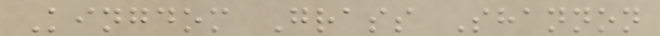Kingdom Grass Shannon
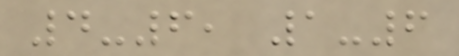4-6, 1-6
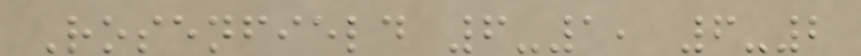Rosenfield 6-1, 6-2
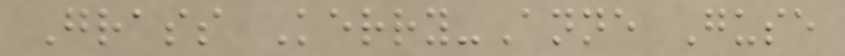Grass Kerry-Anne Guse
